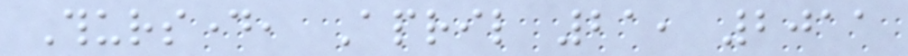Thursday, April 21, 2011
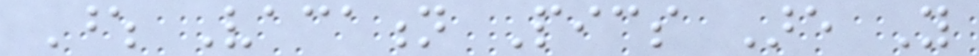Whose Vacation Pics Are You
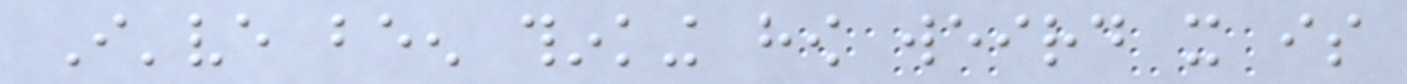I've been thinking how weird it is
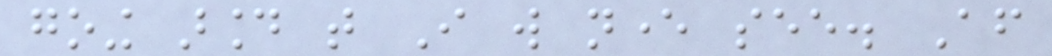going around that I will never see. After
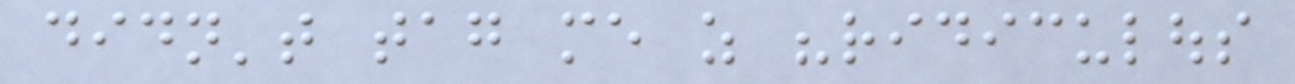didn't tag me as "ridiculous
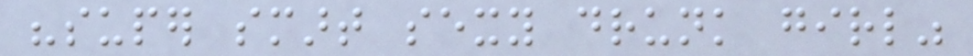"super smart sexy drunk girl"
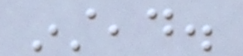instead.
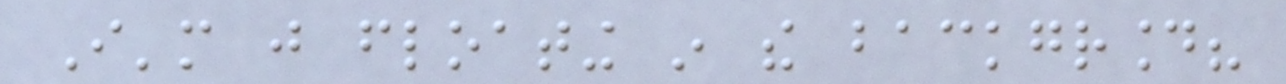I'm just floating in the background?
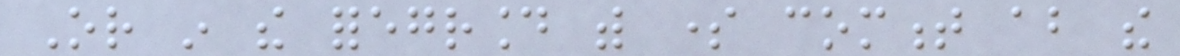Or in the foreground with some comment about the
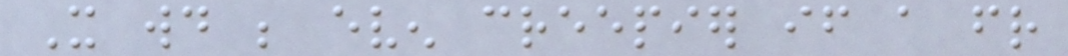It would be even creepier if a friend
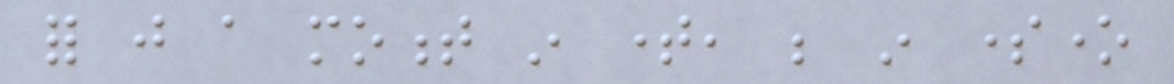for just a moment in time, be in someone
